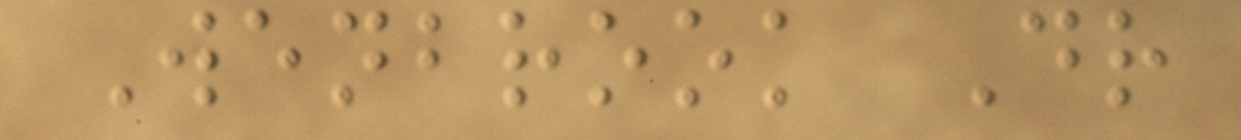Wenbrook Dr
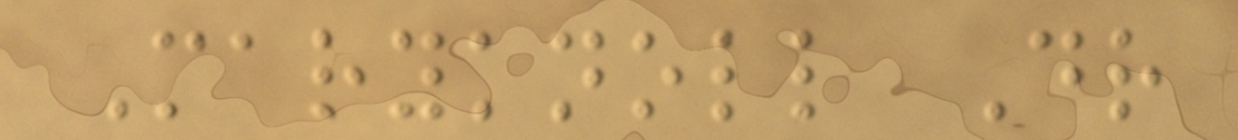Maryknoll Dr
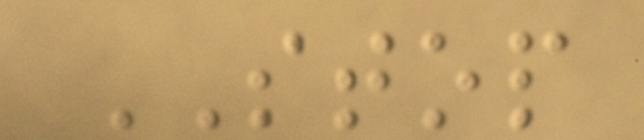STOP
